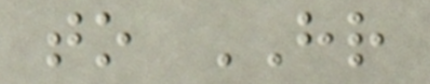to HR
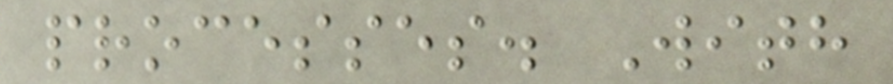processes. With
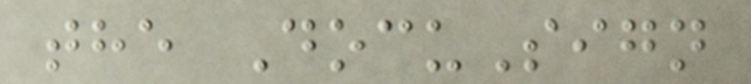the DocuSign
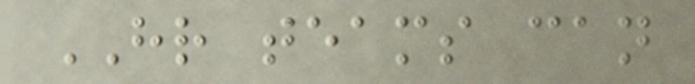HR teams can
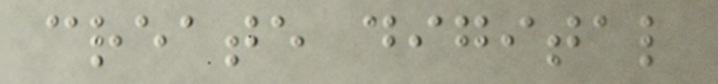create digital
